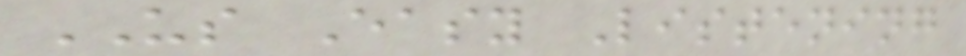US Easy Listening
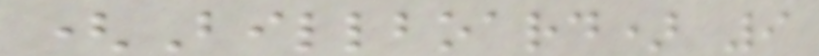(Billboard) 9
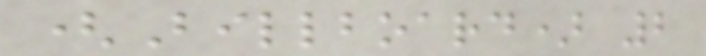(Billboard) 2
